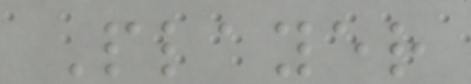Player
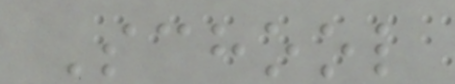School
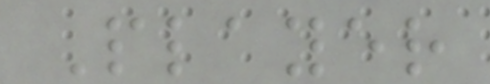Player
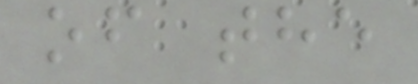of the
